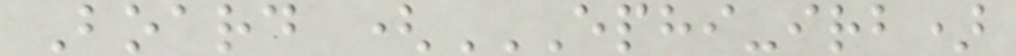Board (EPHI-IRB)
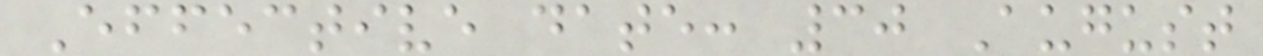Effective date: 30 August
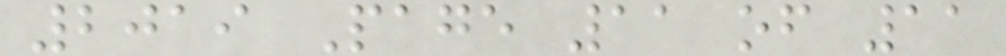2019 Page 11 of 11
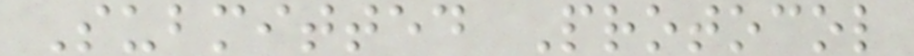Submitted Protocol
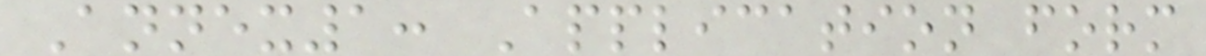Annex1: Application form
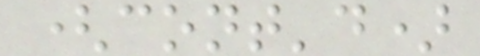(cont'd)
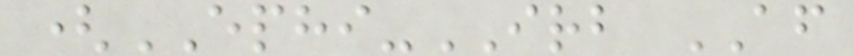(EPHI-IRB AF
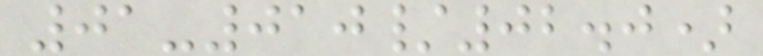01-010/02.0)
